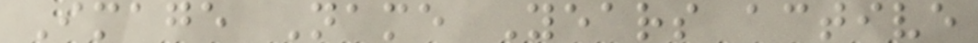Image Name Years active
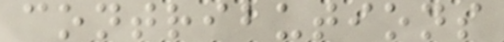contributions
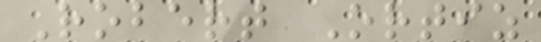Robert Ortiz
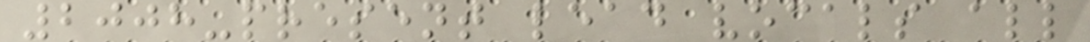2008-present lead vocals all
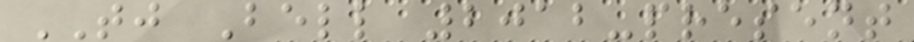TJ Bell 2012-present
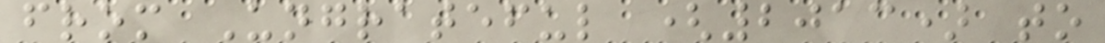from Ungrateful (2013) to
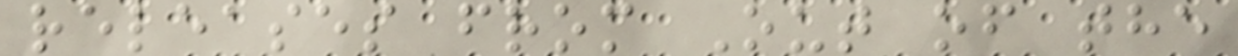releases from Out of the
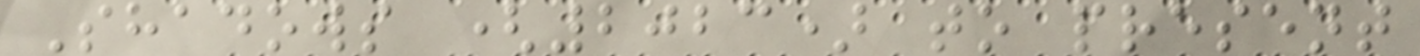Shadows (2023) to present
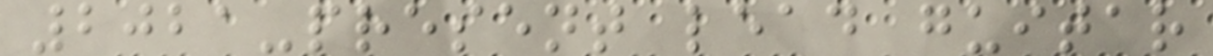2021-present lead guitar
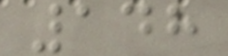148
